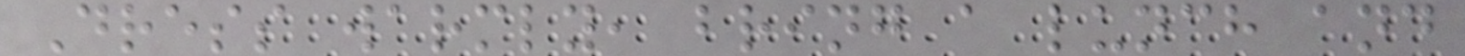Dress warmly, bring a lunch and
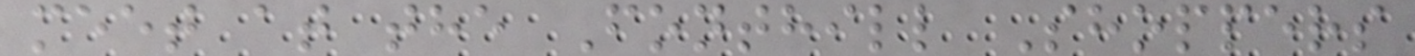meet at the Fonthill Shoppers
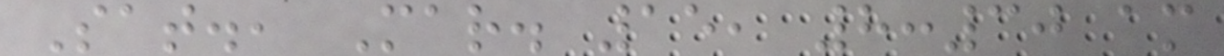Sat., Mar. 15, 8:30 am
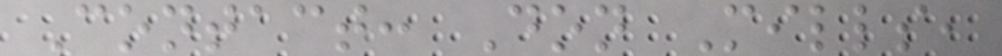Contact: Don Mills,
